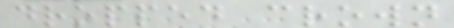dropped crown
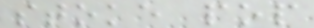stoke pop
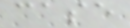case
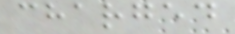charged
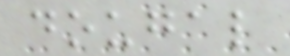dougal
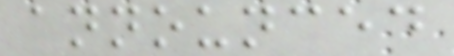announced
